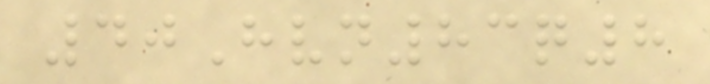40Hvn83q8
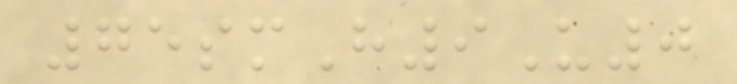75smH9U0
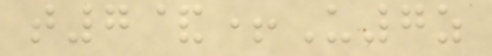t7&+U7z
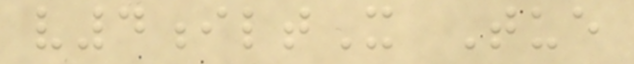v4iltX Tue
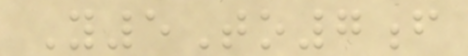Y5To7f
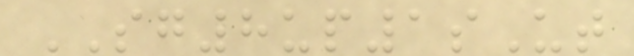SG8up1sUt
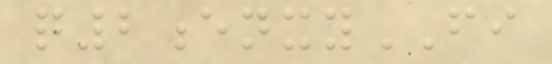q2enxyFI
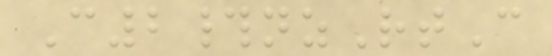C2#nzRtC
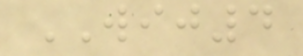WIJ4
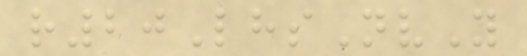r20LhsNvY
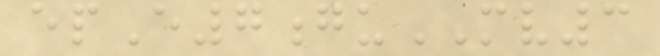epE7guMV3
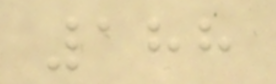188
